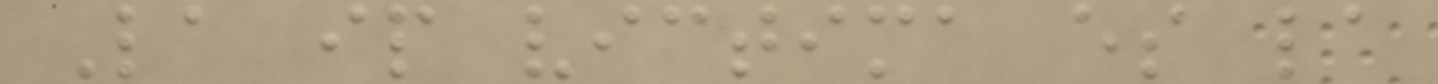La ip victima es la
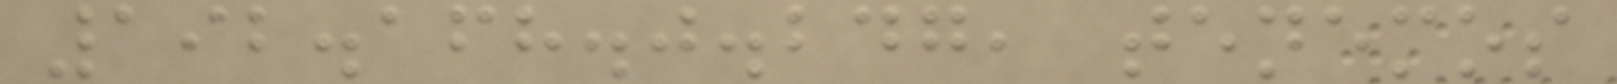192.168.0.247, tenemos
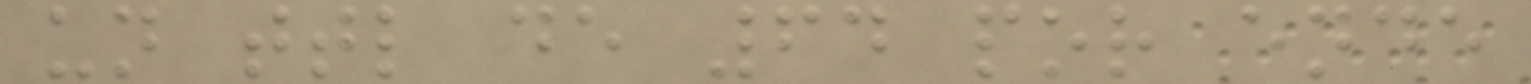un ttl de 64 por ende
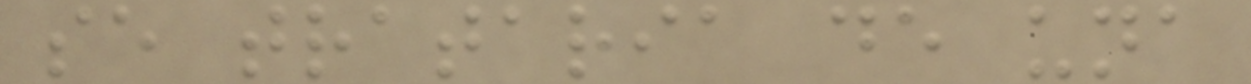se trataria de una
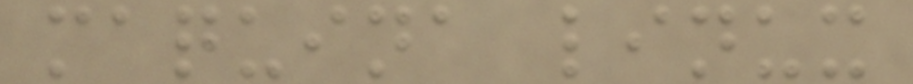maquina linux
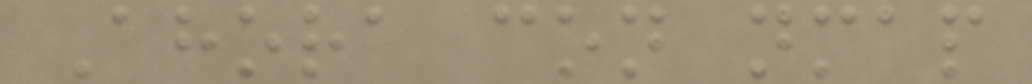Ahora con nmap
